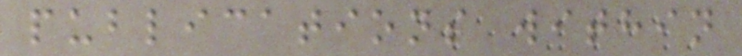publications within
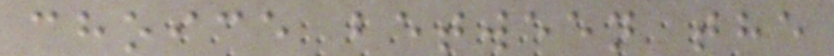choice between the
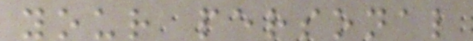your personal
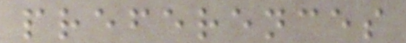preferences
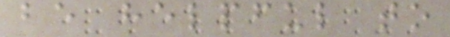be helpful to
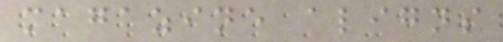magazine aligns
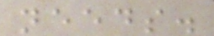needs.
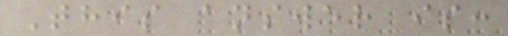This answer is:
